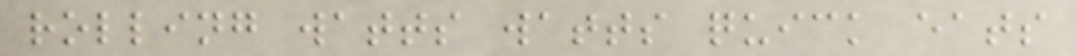rolling watts watts quick eats
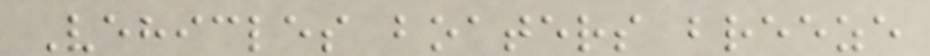Vehicles boaters breeze
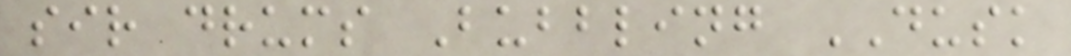sir drums Bubbling DUSK
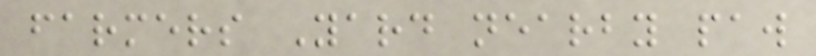farmers Yard nearby paw
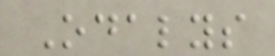Odalys
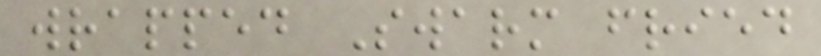wrapped Swarm fried
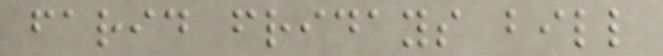farid fridays bill
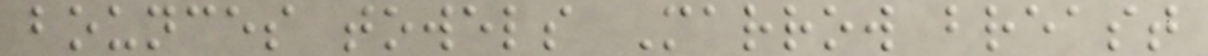bounces towels Marrow breast
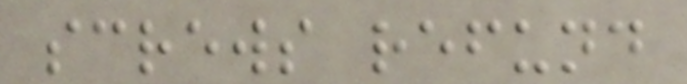screws refund
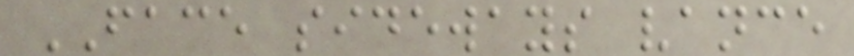FACE sideways vance
